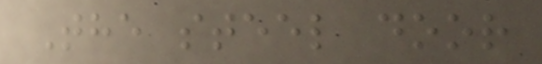The steel door
